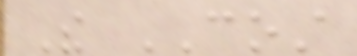The COST
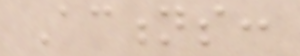Actions:
